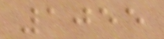1055
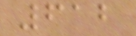612
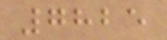7825
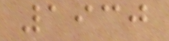1930
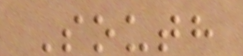South
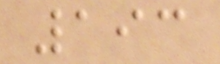193
